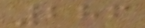286
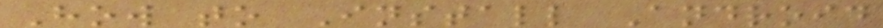How to Install Android
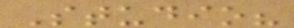Studio?
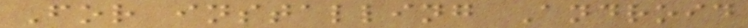For installing Android
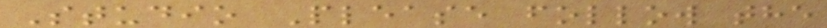Studio Please follow the
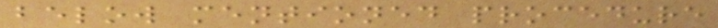below mentioned procedure
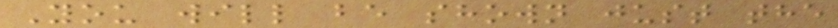You will be shown just the
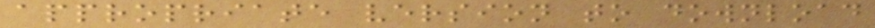appropriate version to download
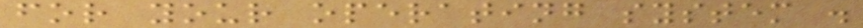for your operating system .
